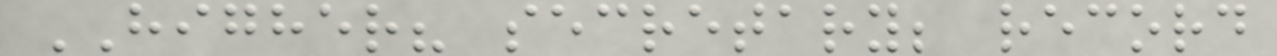HIGHER? secretary; record
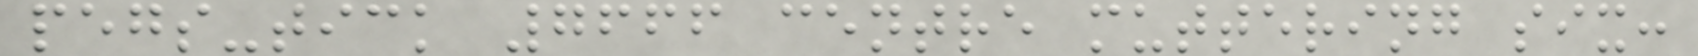pegs-tick 7666 centre muttering six:
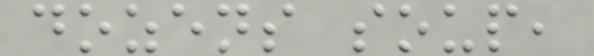dozens soup,
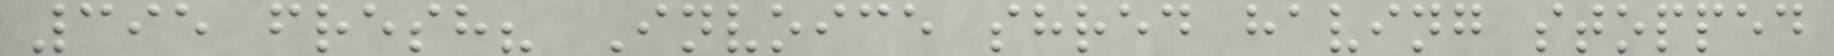395 fresh? Invoice shred having stopped
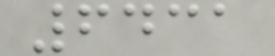6431
